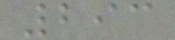293
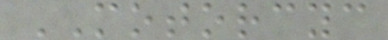MOTORCYC
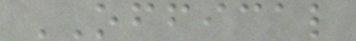OFFICAL
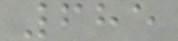685
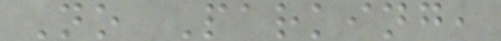No Parking,
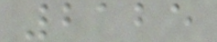2125
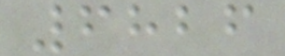6826
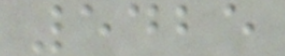5425
